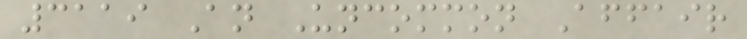3119 An Uncommon Affair
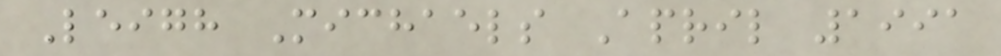Leigh Michaels April 1991
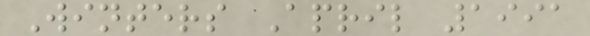Winters April 1991
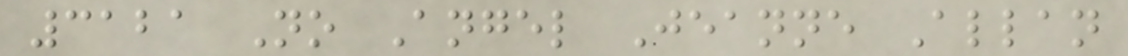3121 No Angel Jeanne Allan
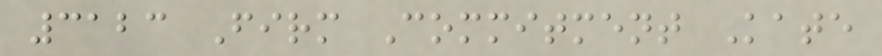3123 Firm Commitment Kate
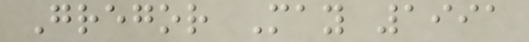Gregor May 1991
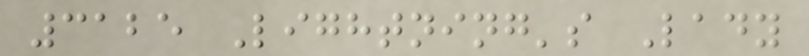3125 Lightning's Lady
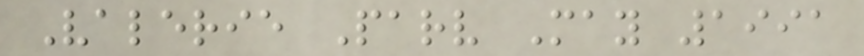Valerie Parv May 1991
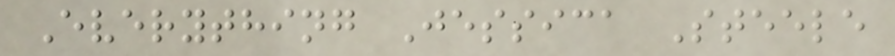Everything Jessica Steele
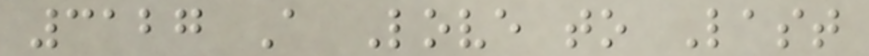3127 A Love to Last
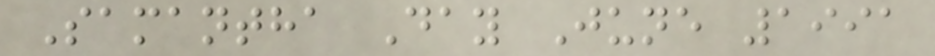Samantha Day June 1991
